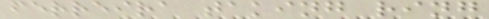ferreira taking ring
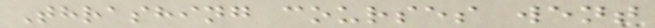Thrashing courses went
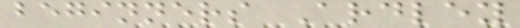beginners Ardley
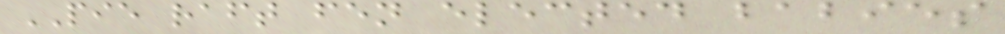PIE raft fen elected babies
